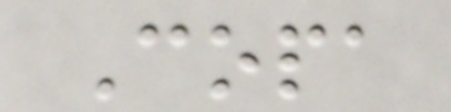Copa
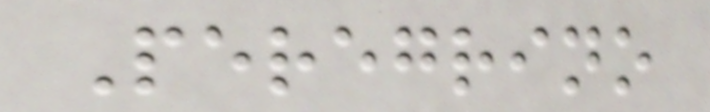Peregrino
